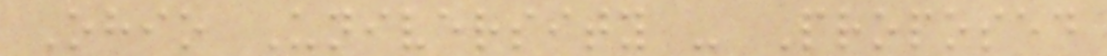Ohio University - Proposed
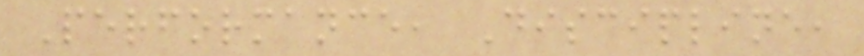Performance, Discipline,
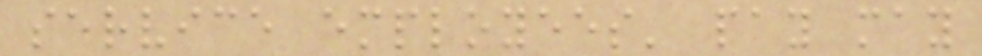service employees' pay may
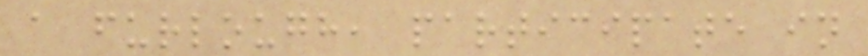a furlough, participate in
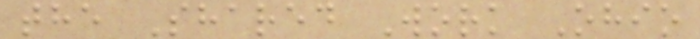the Shared Work Ohio
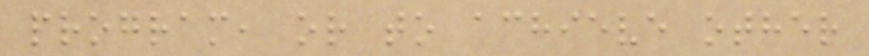program, or to achieve other
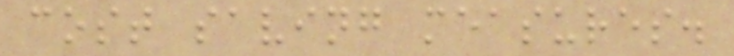cost saving measures.
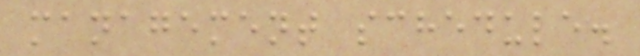management schedule.
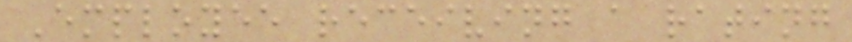Employee receiving a rating
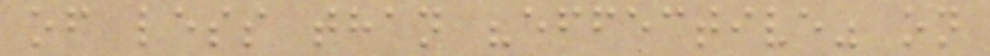of less than "effective" on
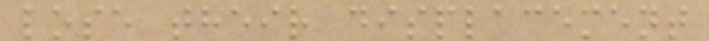lose their displacement
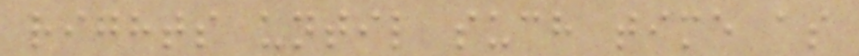rights until such time as
